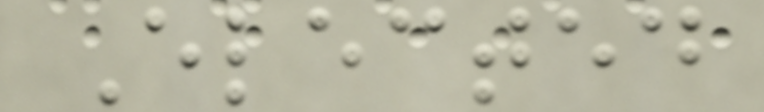Elected
